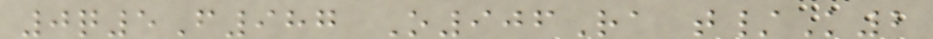0q5F987 O906Ra t/K2
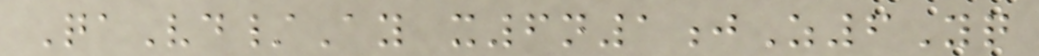QaVd/Ay x6n1jZ6Yq
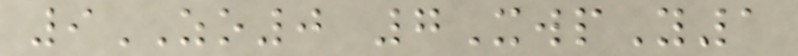9ZO0 7XwpY1
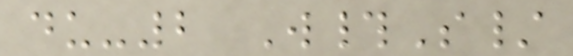du-2 W#S/
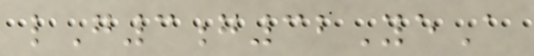lG3g32YeA
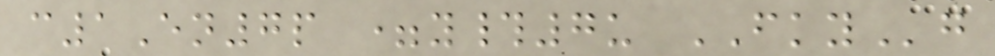c1En7p =y#7u FKYg
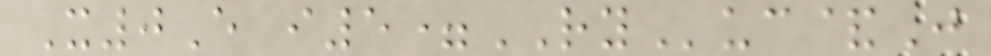X0E i5=RYuc&J
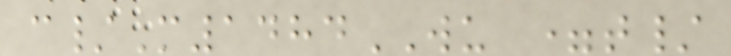c/M1484WU =t/
